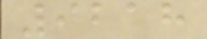9218
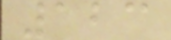123
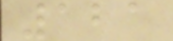121
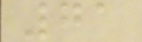71
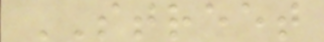STREET
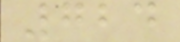724
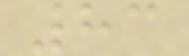83
